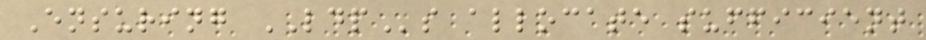Ensuring LDPs allocate sufficient
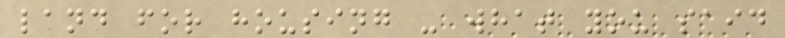land for housing - what you said
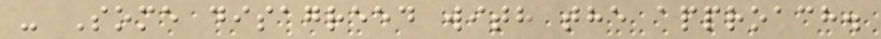- Some disagreed with the approach.
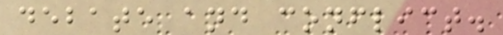debate and conflict.
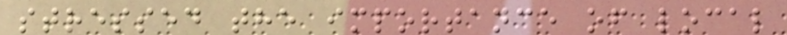stressed the importance of local
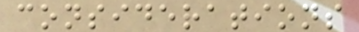considerations
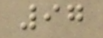97
